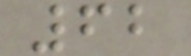62
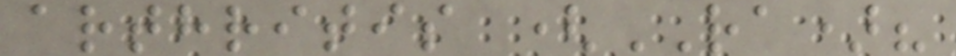arthritis (RA)?
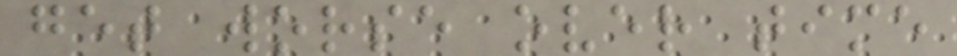get worse over time
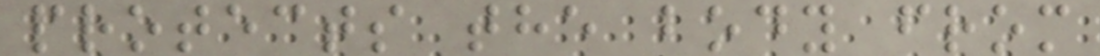protects the body from
